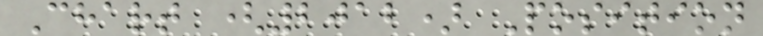Chart (2012) Position
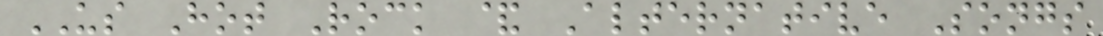US Hot Rock & Alternative Songs
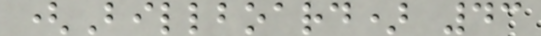(Billboard) 43
